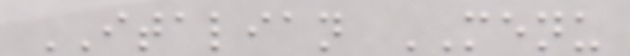ITALIAN MENU
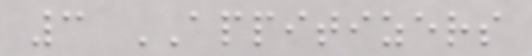3 APPITIZERS
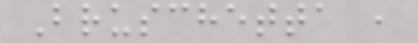Bruschetta ,
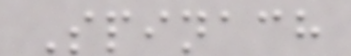Spinach
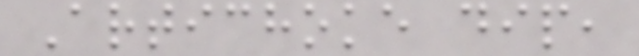Artichoke dip,
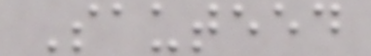Sauteed
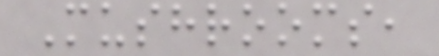Mushrooms,
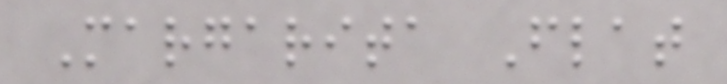Margarita Flat
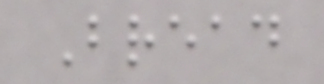Bread
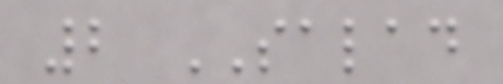2 SALAD
